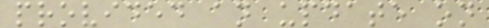provided an update on
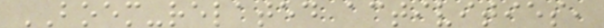BOEM-related activities,
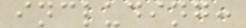including:
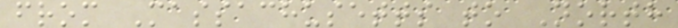from Massachusetts to North
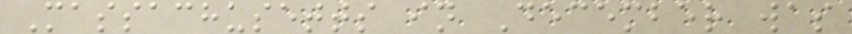Massachusetts in December was
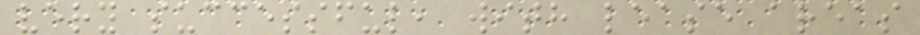very successful, with lease areas
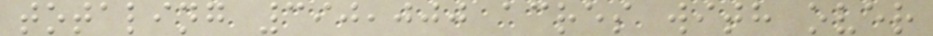totaling 390,000 acres with over
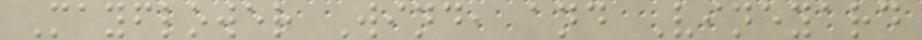Mayflower Wind, and Vineyard
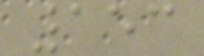153
